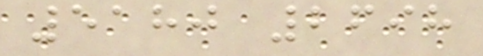5180 2698
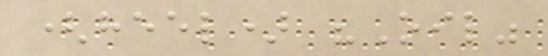(heel) "Oil"
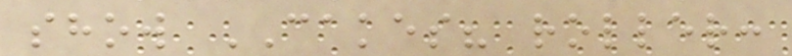show CAKES? roller:
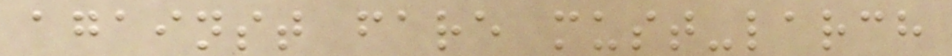against fare must-larch
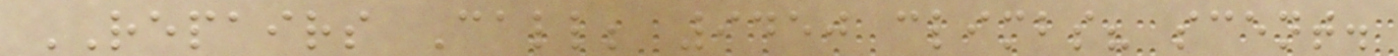REPAIRS Call; 9450 climbs? scent.
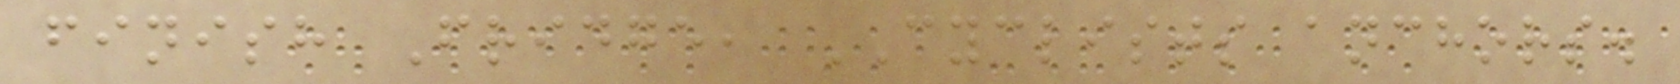finish Fridge, CYCLISTS anchors.
